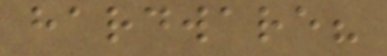hardware?
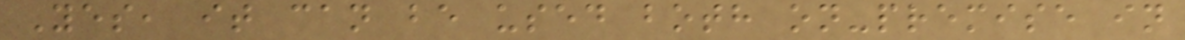Yes, it can be used both on-premise in
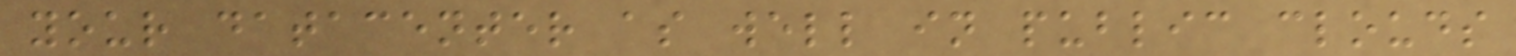your datacenter as well in public clouds
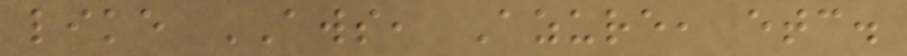like AWS, Azure, etc.
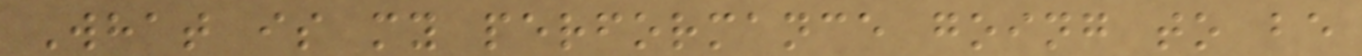What is my performance going to be
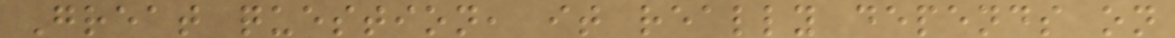Great question, it really depends on
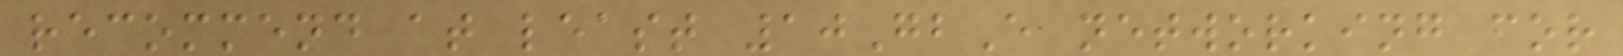recommend at least 10GbE networking for
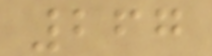267
